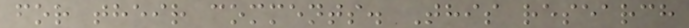for their comments. This research
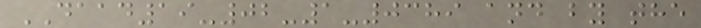DAAD19-02-1-0389 and by the
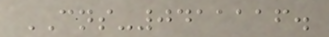CNS-0411116.
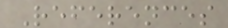References
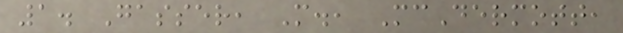1. Gasser, M., McDermott,
